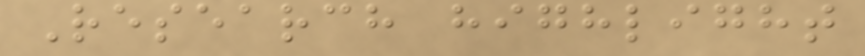Research highlight
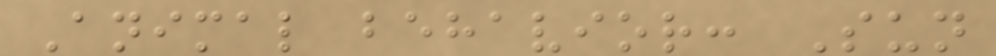Animal behavior: Sun
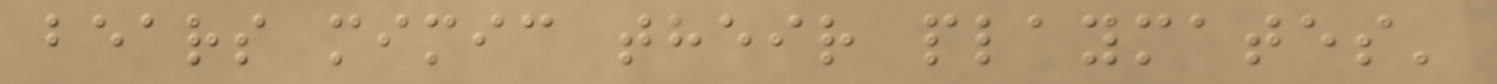bears mimic their playmates'
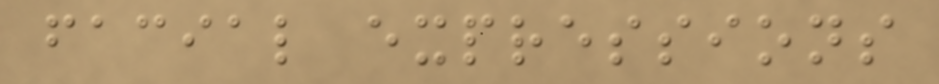facial expressions
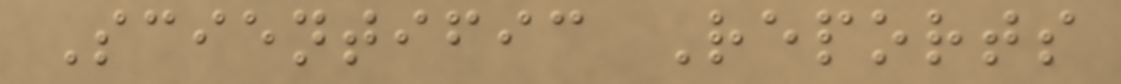Scientific Reports
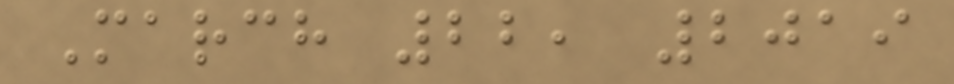March 22, 2019
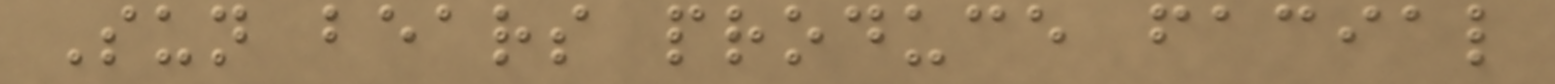Sun bears produce facial
